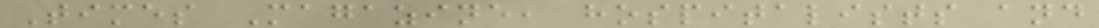Times Magazine, hospitalists and
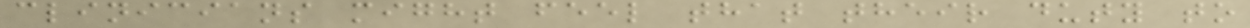clinicians might feel that their duty to
